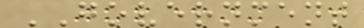GOVERNMENT
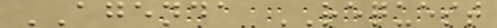AGENDA REQUEST
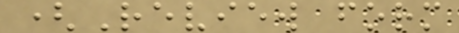(Review form
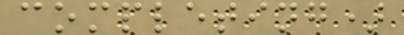completing)
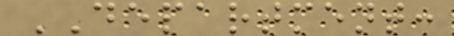DEPARTMENT:
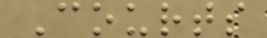Courts
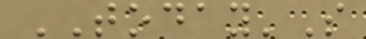TODAY'S
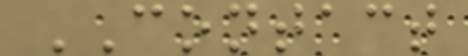CONTACT
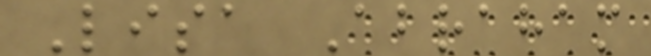Lisa Abraham
